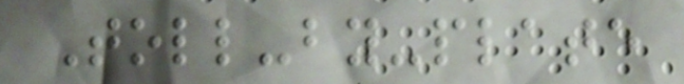Toll-by-plate
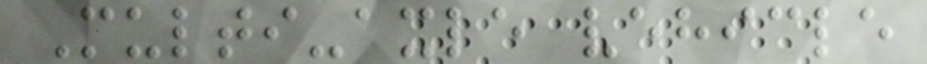Multi-axle vehicle
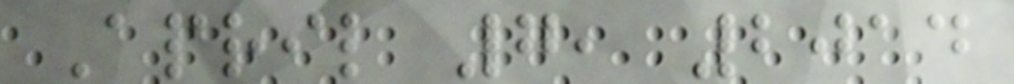April 7, 2014
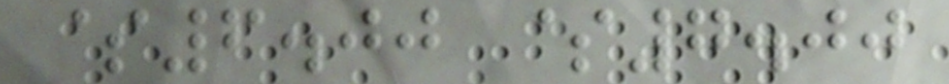$6.00 $7.00
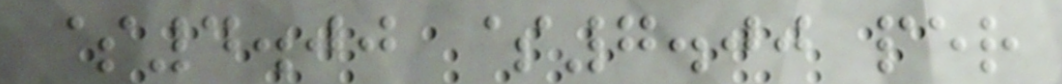$4.00 $7.00 per
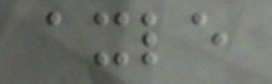axle
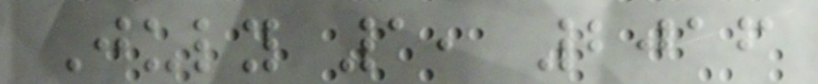July 1, 2016
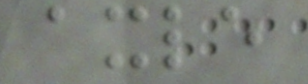axle
